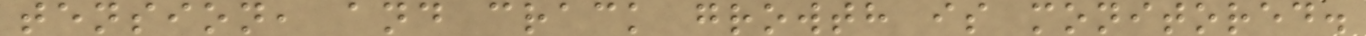tension, and crack growth is monitored.
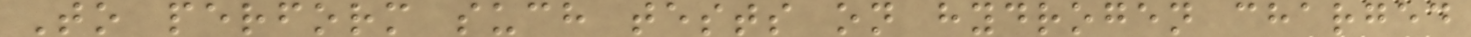To perform such tests on hydrogen charged
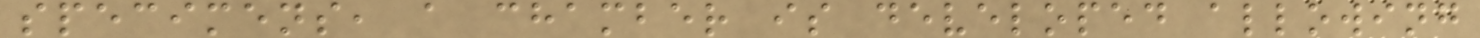specimens, a chamber is developed allowing
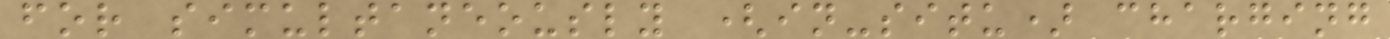for simultaneously (in-situ) charging
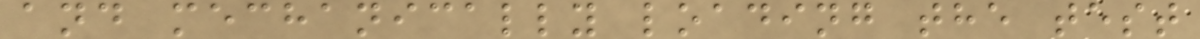and mechanically loading the test
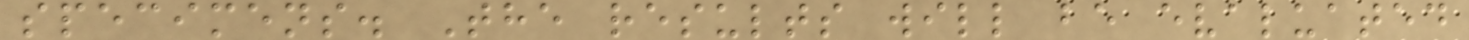specimens. The results will be evaluated
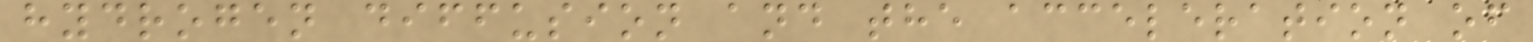hydrogen diffusion and the acceleration of
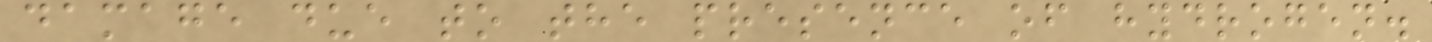damage due to the presence of hydrogen.
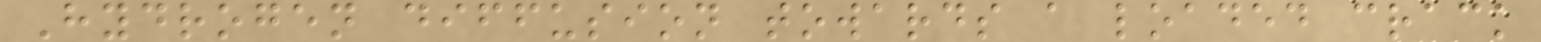Hydrogen diffusion towards a loaded crack
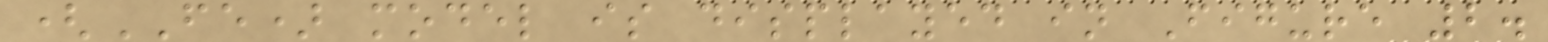(FE) model is displayed in Figure 2.
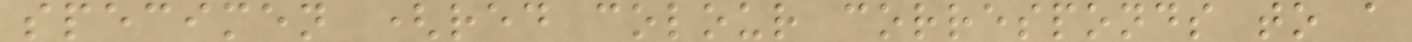specimen (red colour corresponds to a
